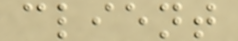client
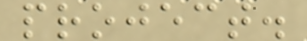project.
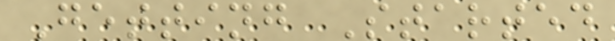Getting Started
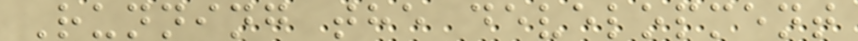Running the development
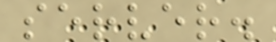server.
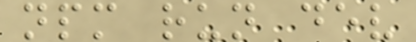npm run dev
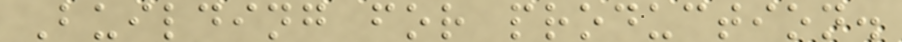Building for production.
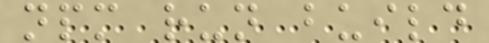npm run build
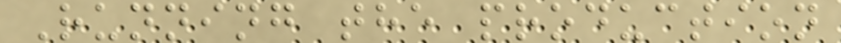Running the production
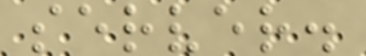server.
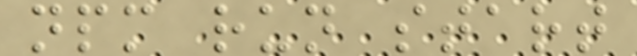npm run start
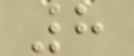8
